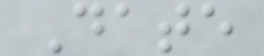Date
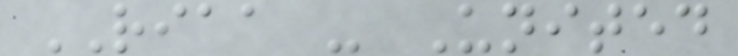RIAA - United
